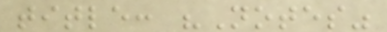title: "Notes"
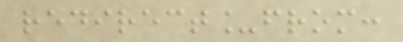redirect_from:
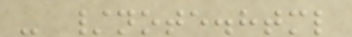- /note.html
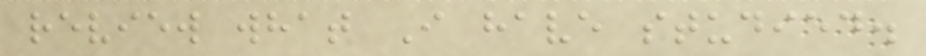review what I have studied.
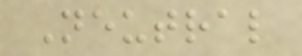Neutral
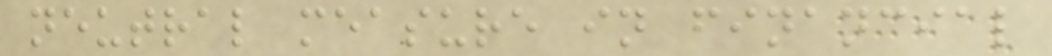neutral measure in financial
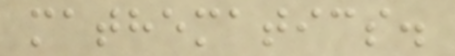mathematics.
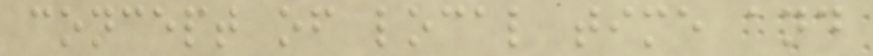concept of local time and
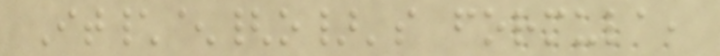It\^{o}'s formula,
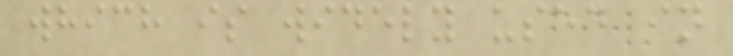which is widely used in
